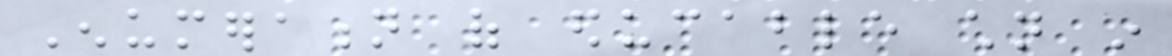Enumeration of educable children in
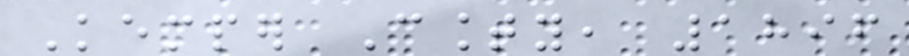Kemper County, 1896
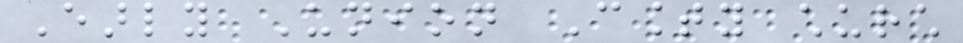Early Union County church
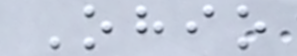Ohio
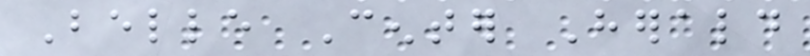Belle Center Herald
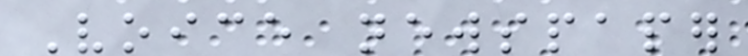Voice newspaper
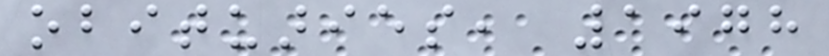obituaries, 1978
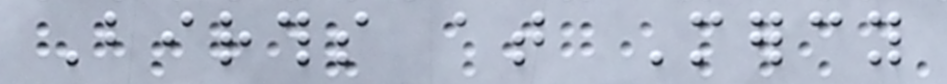Births at Mercy
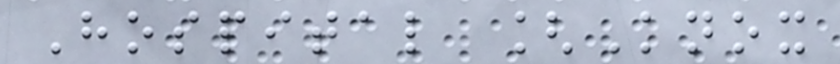Hospital [Knox
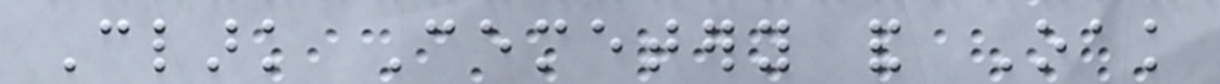Clark Cemetery and Oak
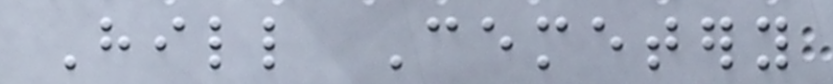Hill Cemetery
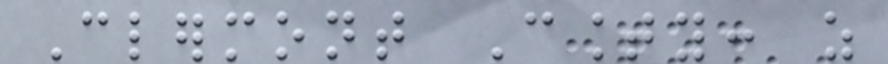Clermont County: as
